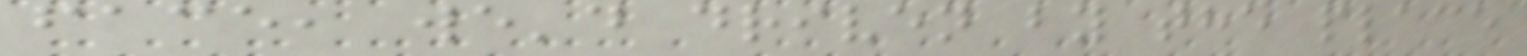face, we'd driven by the place
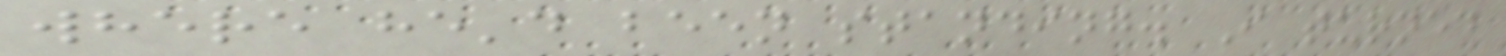where he'd been standing. I turned
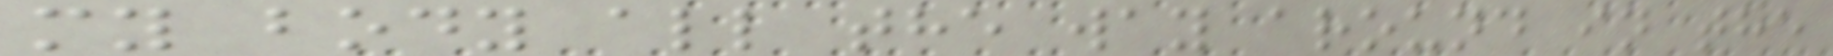my body all the way around in the
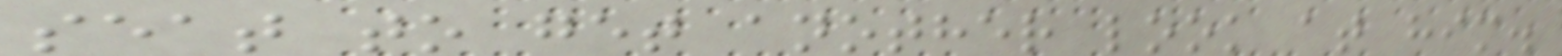seat to get another look at him.
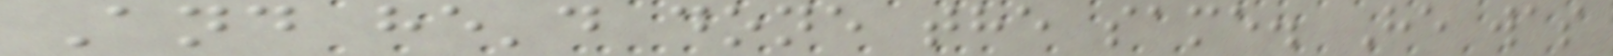And he'd done the same. He was
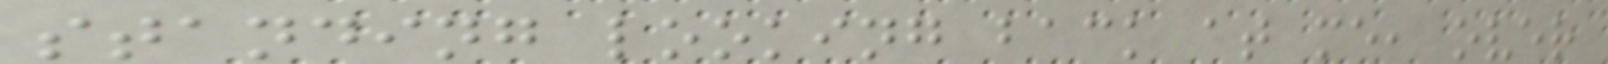standing looking back at me, over
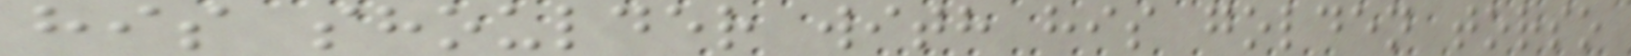his shoulder with his golden torso
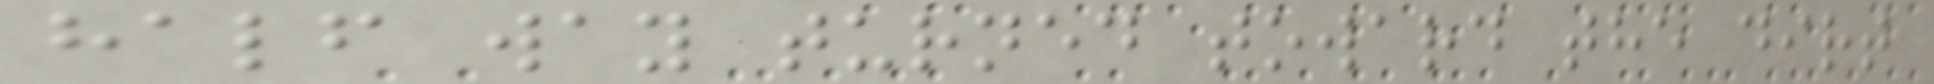half way turned toward the dirt
